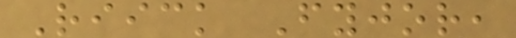Riick Fyjor,
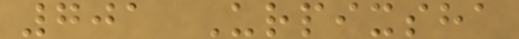701 Urpixsha
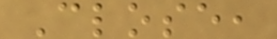Close,
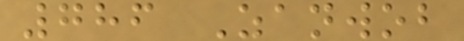786 Zanwob
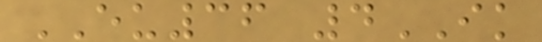EU36 4IK
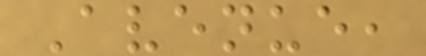Avenue,
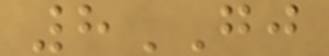8GJ
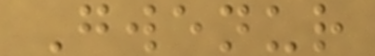Gwenur
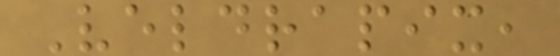Veldrapix,
